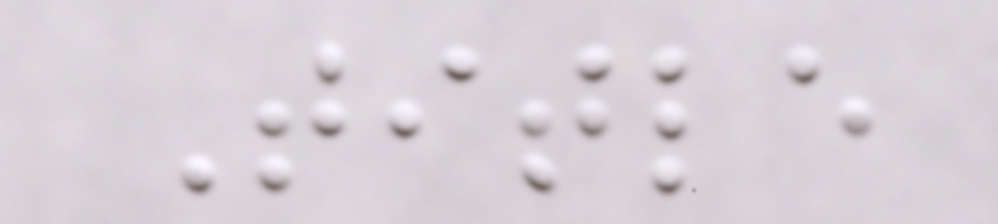Title
